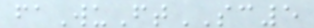faWuFtSC5
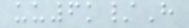uu6k/H
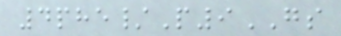4phe/P9GS
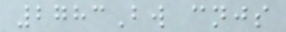2783Bw cnjs
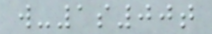w-1s00t
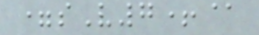=sV7+@
